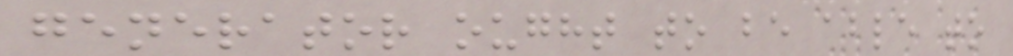generator ought to be able to
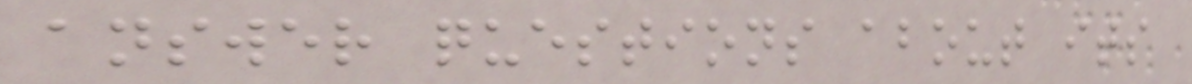answer questions about its
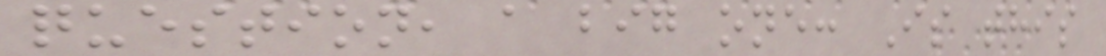question, a big one: Is this
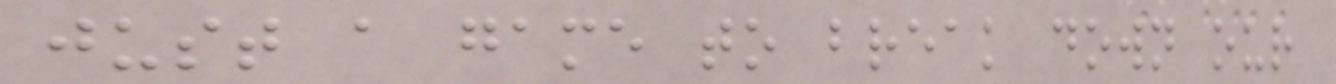just a game to break down our
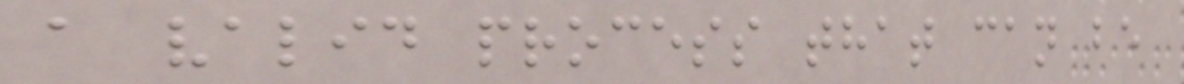a valid process that can be
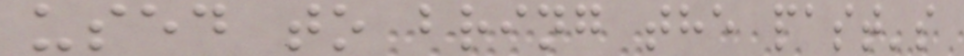used to bring the past's
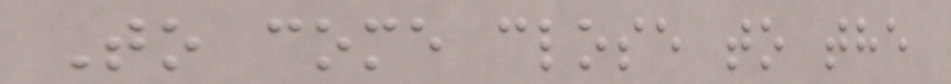To come close to the
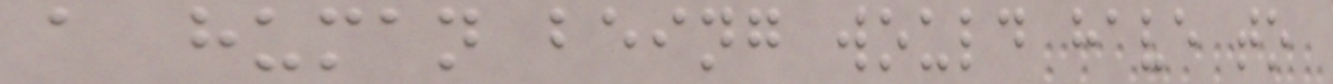a human being would have to
